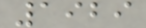1929
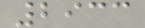2933
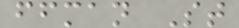ffman St
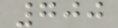700
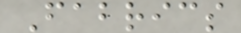Fabrics
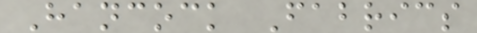Hancock Fabrics
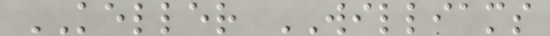KELLER WILLIAMS
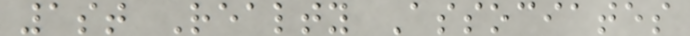1st Realty Associates
